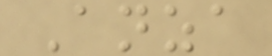Anza
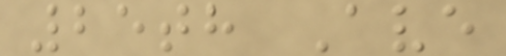25th Ave
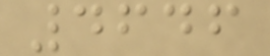4646
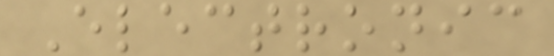Electronic
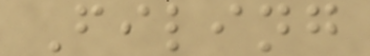Filing
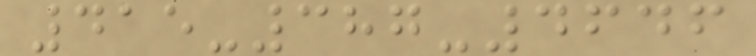415-387-4646
